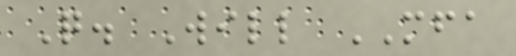Q. Will MFA
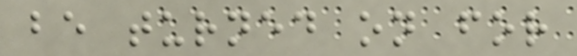be turned on for
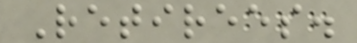Retirees.
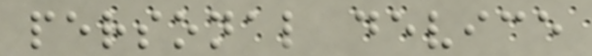personal device
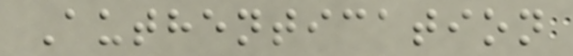Authentication
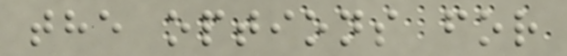the options for
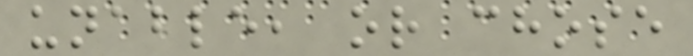unable, or chose
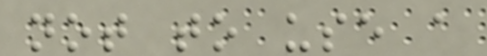not to use a
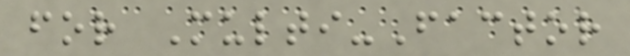for Multi-Factor
